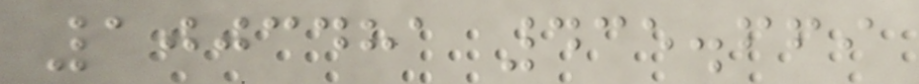1003481 435.669
